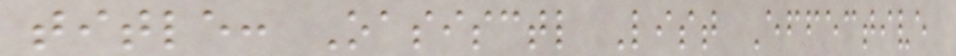title: Oasisctl List Effective
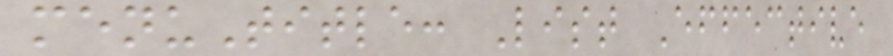menuTitle: List Effective
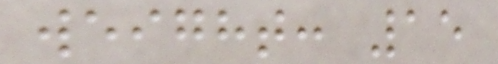weight: 15
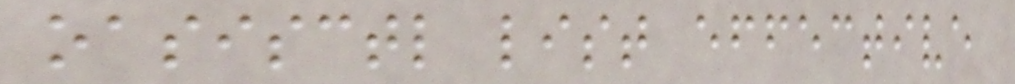oasisctl list effective
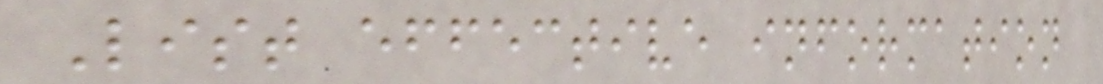List effective information
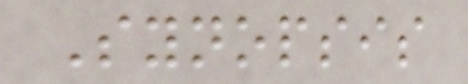Synopsis
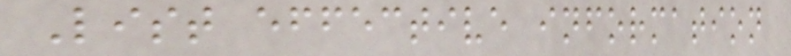List effective information
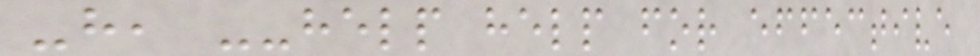-h, --help help for effective
